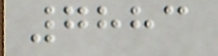7883
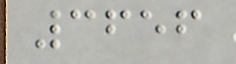3656
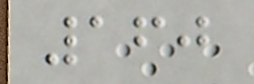160
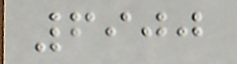6900
